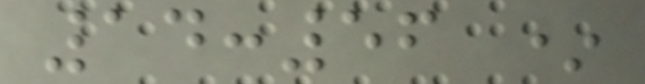14:56 *
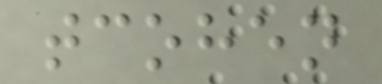tcohen
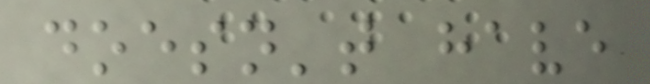doesn't have
